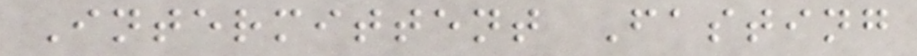Intermittent Fasting
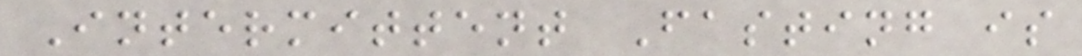Intermittent Fasting is
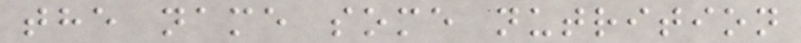the name some nutrition
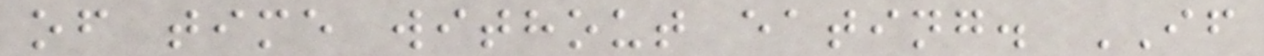of time without eating. IF
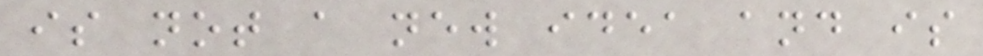is not a new idea and is
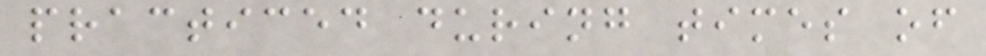practiced during times of
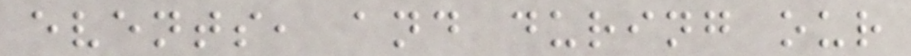events, and during our
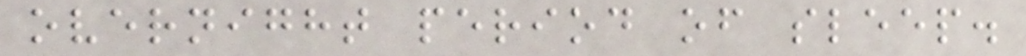overnight period of sleep.
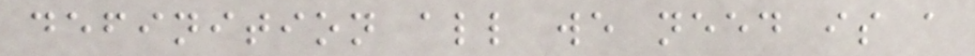definition all we need is a
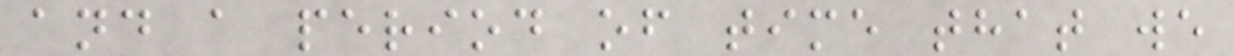and a period of time that we
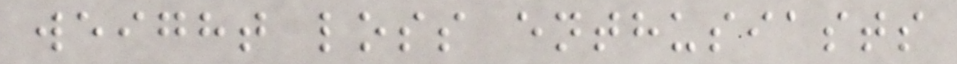weight loss enthusiasts
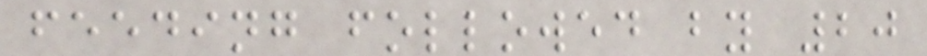feeding followed by 20
